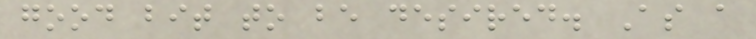good bit to be desired. As a
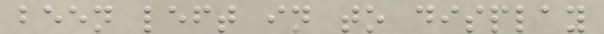been left in to display
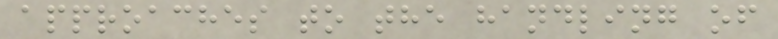approaches to the handling of
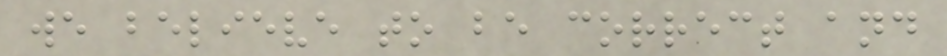we believe to be correct and
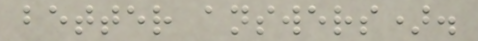better answers).
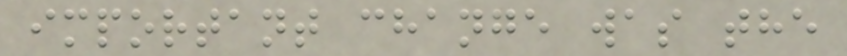important change was the
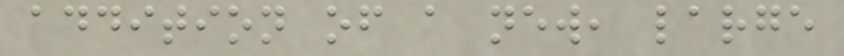addition of a new, large
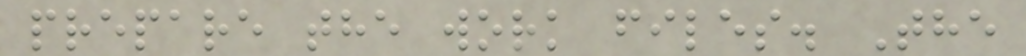prepare the work files. The
